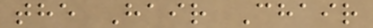the Hair Chair
